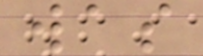was
